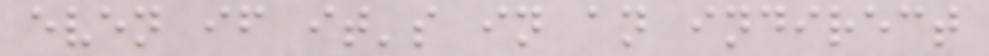even if it's in an indirect
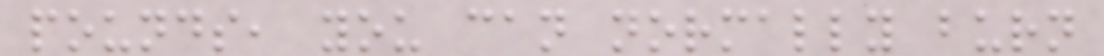pounds, you can normally burn
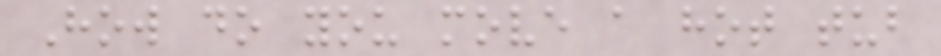How do you move a hot tub
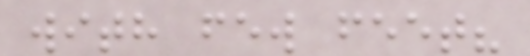with few feet?
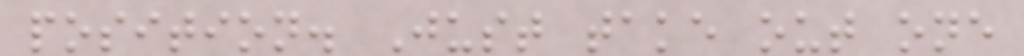position. Just take out one
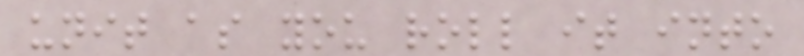unit as you roll it into
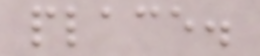place.
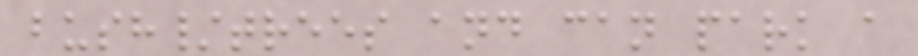bush/trees and can park a
